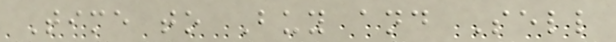Time to Buy and Sell
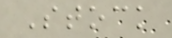Stock
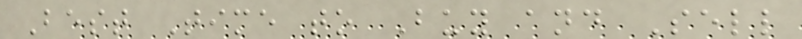Best Time to Buy and Sell
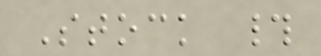Stock #
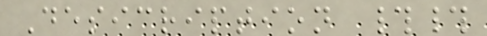Desicription ##
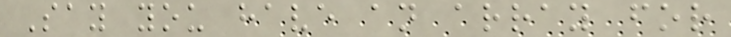Say you have an array for
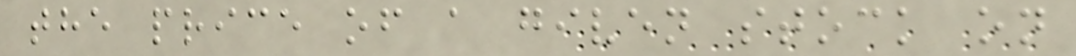the price of a given stock on
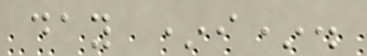day *i*.
